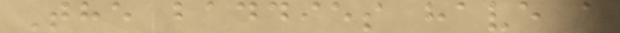The baddies have a
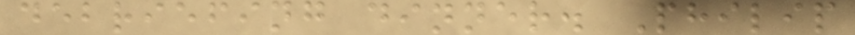debriefing dinner. Philip
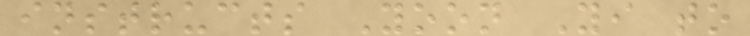instructs Yoon Yi to
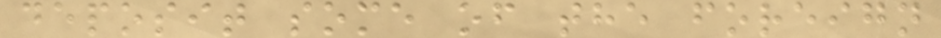deposit some of the foreign
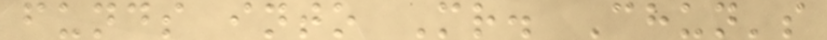funds into Mr. Chun's
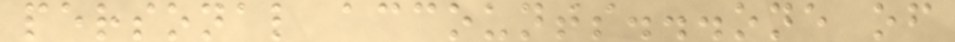personal accounts...one of
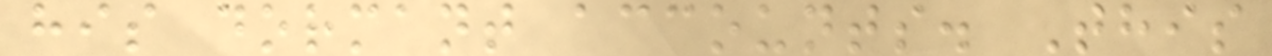his dormant accounts. This
